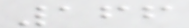166
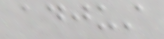adjust
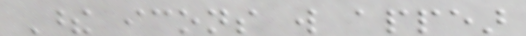These icons will appear
